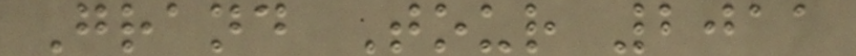Grand Tour 2011
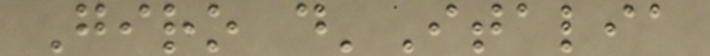Giro d'Italia
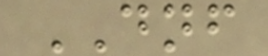DNF
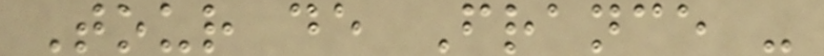Tour de France -
